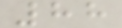88
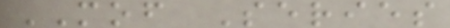MOF Series
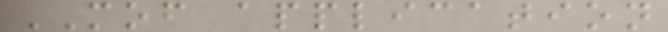MOF application
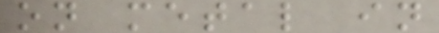on metal in
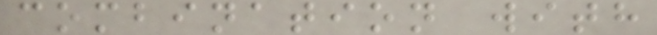combination with
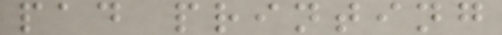pad printing
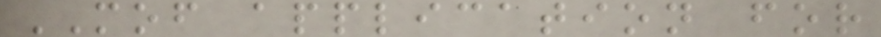MOF application for
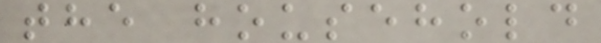the household
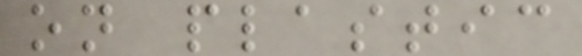on plastic
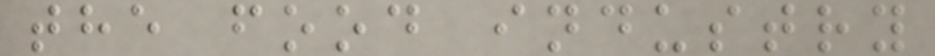the food industry
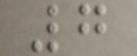7
